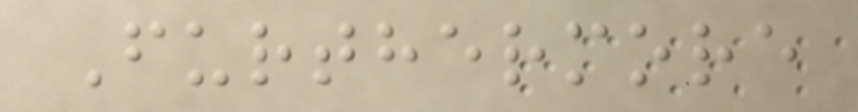Furthermore
